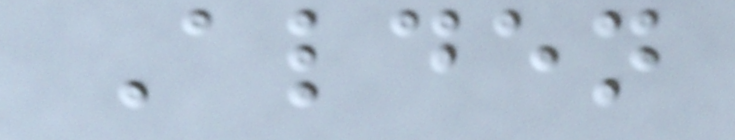Alden
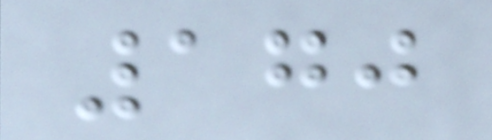170
